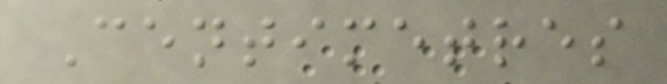Centimetres
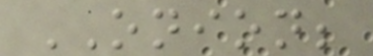ONION;
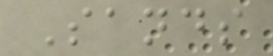Sands
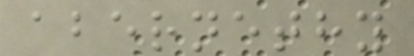abernethy
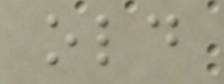old
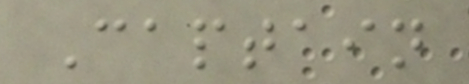Captain
